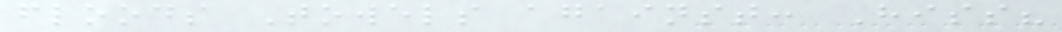floods Towels against: Hiss?
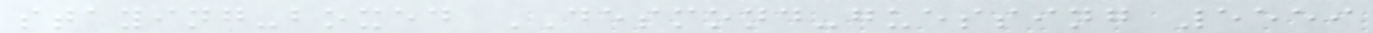staying-boxed DESMOND-guessing 5559
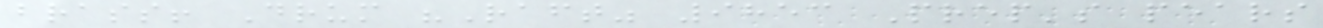brass! Drum "Raft" 9853 Prep's pears
